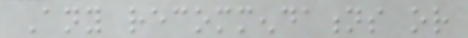Any recommendations or
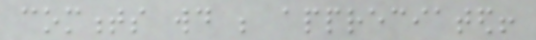comments would be appreciated!
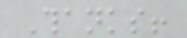Thanks!
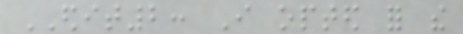EDIT2: I opted for the
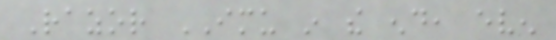Razor IMU in the end, even
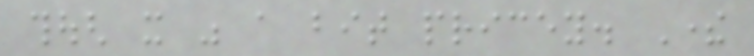though it was a bit pricey. There
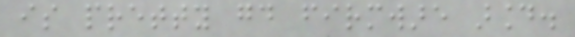is pretty good firmware around.
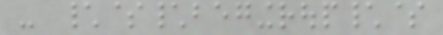- \$\begingroup\$
